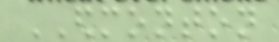EDMONTON
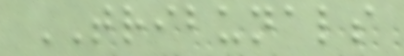TRIBUNALS
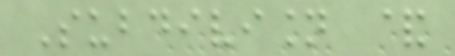Subdivision &
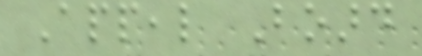Appeal Board
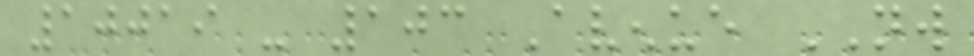10019 - 103 Avenue NW
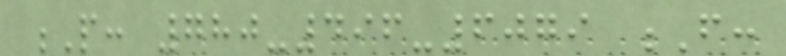P: 780-496-6079 F:
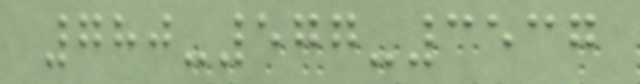780-577-3537
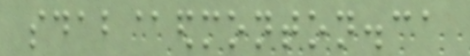sdab@edmonton.ca
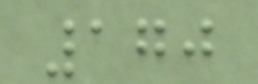170
